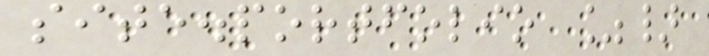site.portfolio %}
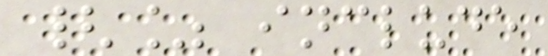{% include
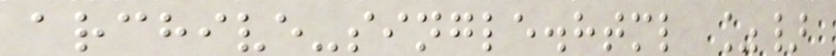archive-single.html %}
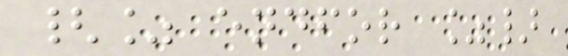{% endfor %}
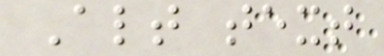Alt text
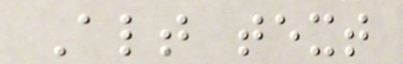Alt text
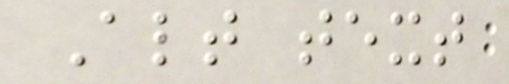Alt text
